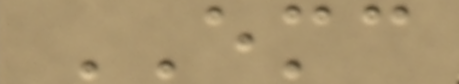EMC
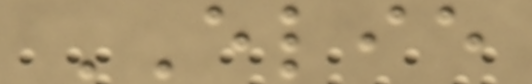ELIE
